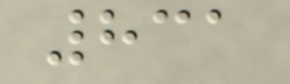831
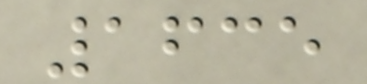1635
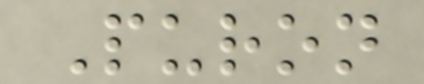Puron
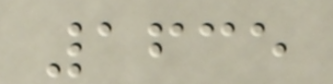1635
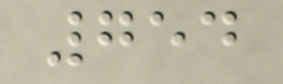754
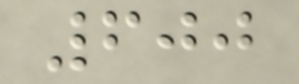600
